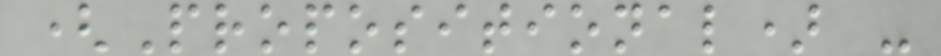(Propositional) -
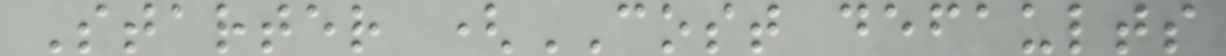Starter (COST defaults
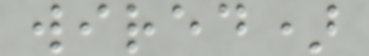wired)
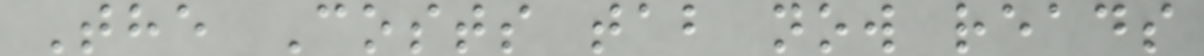The Costs tab now reads
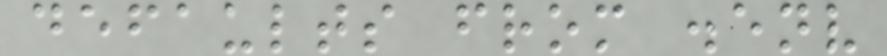defaults from .env
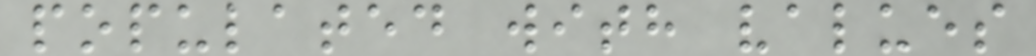populated with values
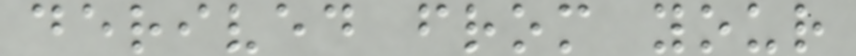derived from your
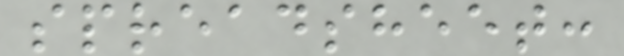spreadsheet:
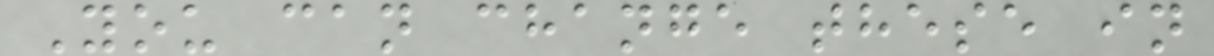You can change these in
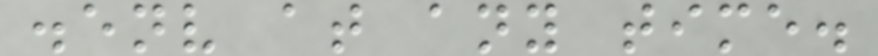.env at any time.
